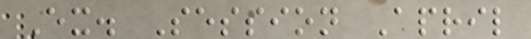Ex. Session April
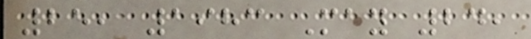25, 1983 May 24,
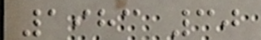1983 30
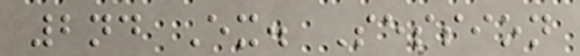2nd Ex. Session
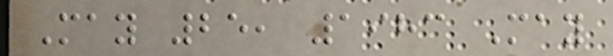May 25, 1983 May
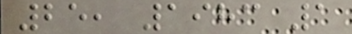25, 1983 1
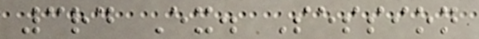3rd Ex. Session
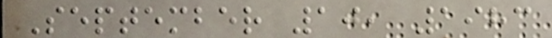September 10, 1983
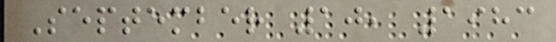September 10, 1983
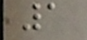1
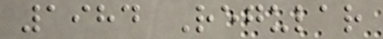1984 Regular
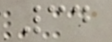34
